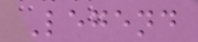Legend
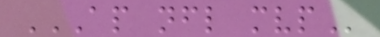AP NFL MVP
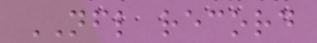NFL record
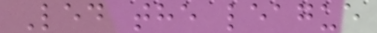Led the league
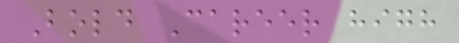Bold Career high
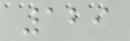129
